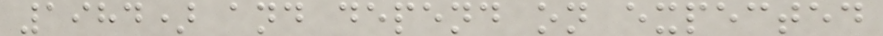1984) and depend on expected
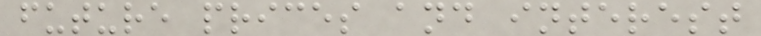future prices and interest
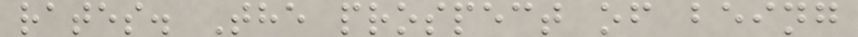rates. The prospect of being
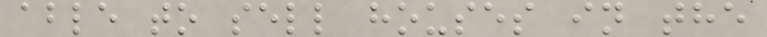able to sell houses in the
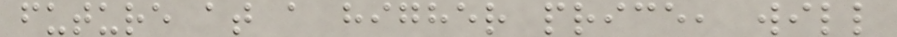future at a higher price, will
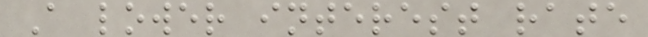A lower interest rate
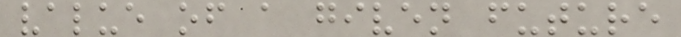value of a given future
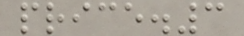price.3
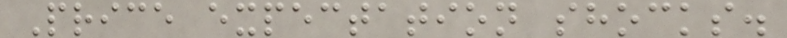Price expectation shocks.
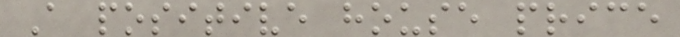A positive house price
